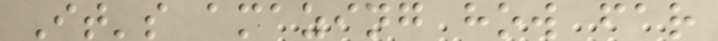It's amazing how far
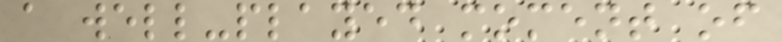a well-played moment of
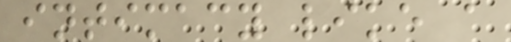intimacy like a
